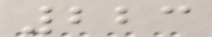223
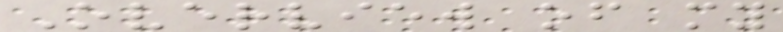Overview of my
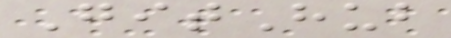GitHub
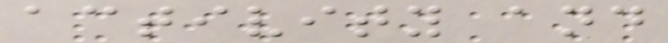activity and
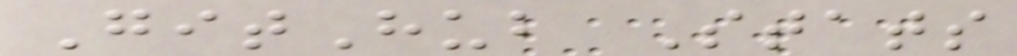GitHub Stats
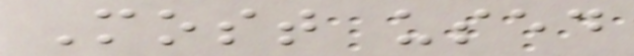Most used
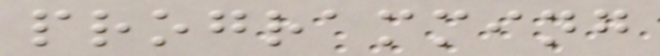programming
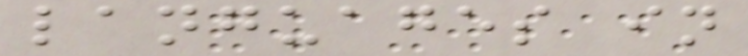languages in
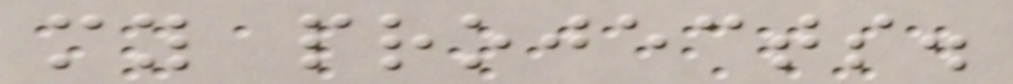my projects.
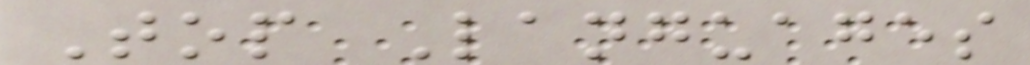Top Languages
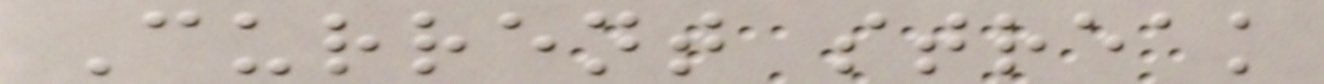Current streak
